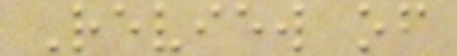Review of
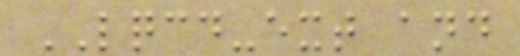LQCD-ext and
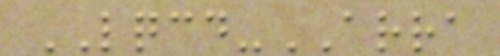LQCD-ARRA
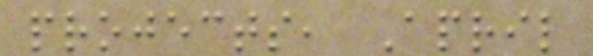projects, April
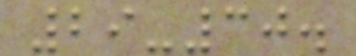29-30.
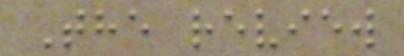The review
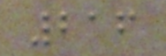216
